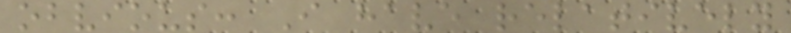obvious: I have relatively
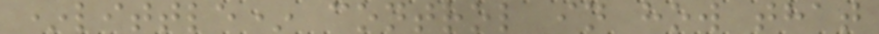*little* control in how that
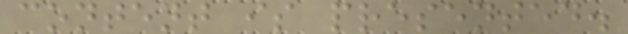content is presented.
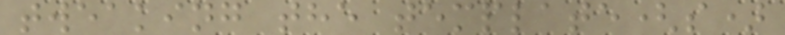tweaking the template(s)
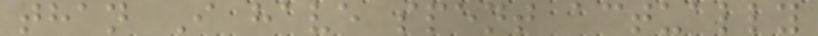than I have spent actually
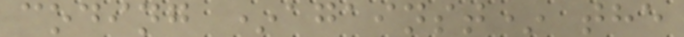coding *against* the
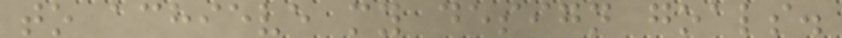to achieve my design goals.
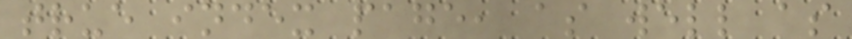true index page, as well as
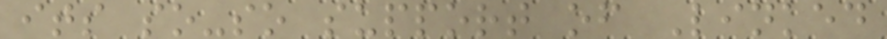its so-so support of Linked
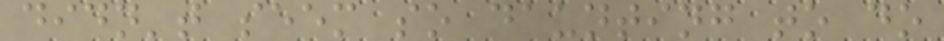didn't seem so daunting to do
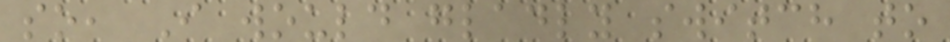so, I would gladly switch to
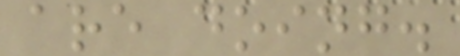are doing.
